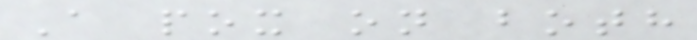A pox on both
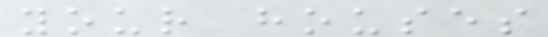your houses
